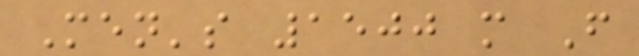Men's 1500 m F
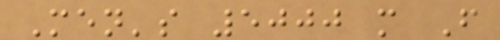Men's 5000 m F
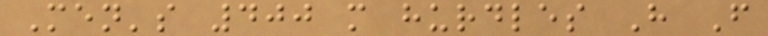Men's 400 m hurdles H F
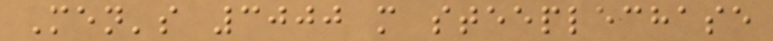Men's 3000 m steeplechase
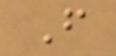F
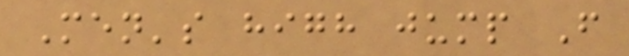Men's high jump F
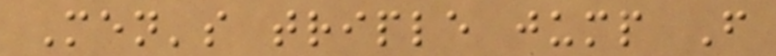Men's triple jump F
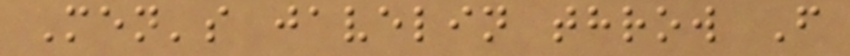Men's javelin throw F
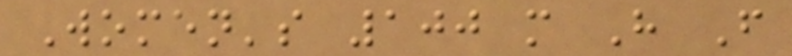Women's 100 m H F
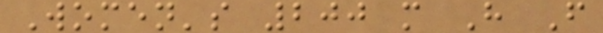Women's 200 m H F
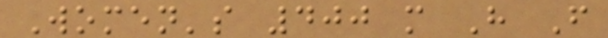Women's 400 m H F
